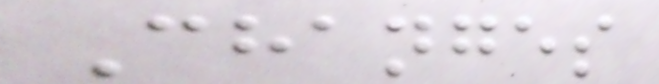Changes
